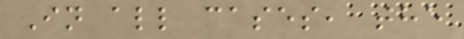In all cases, the
